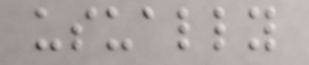usually
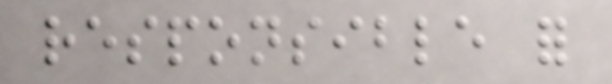responsible for
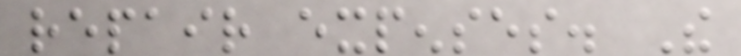repair expenses. The
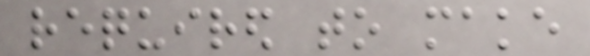required to make
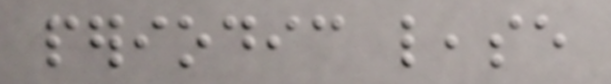periodic lease
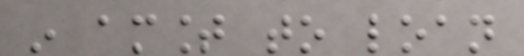in amount to loan
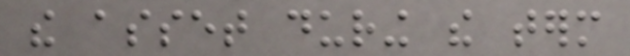the asset during the term
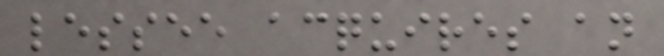lessee acquires an
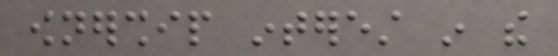ownership interest in the
